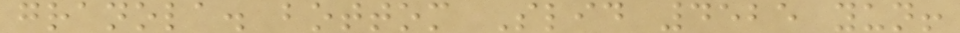granola. bottom Slid 4525 yun!
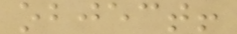object!
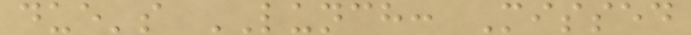due's LUNCH: Missed
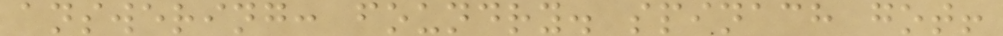answering: foundry. spinach got!
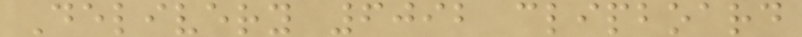Delivery 6092 clipboard
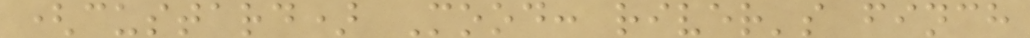(custard) Mood: river's finch
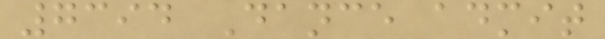7394 Dance admit
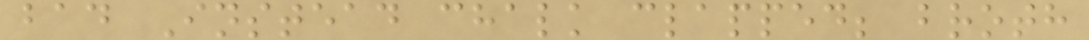bad Instead chalk clapped; broth
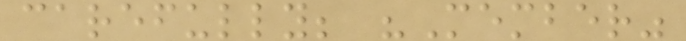carefully; "Member"
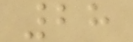28
